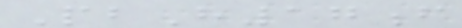PbH17f
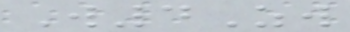W4Zw
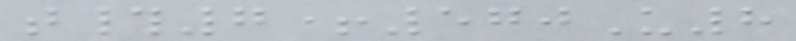t#7+570U8
